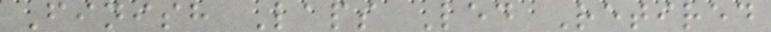Finish Laps Led Retired
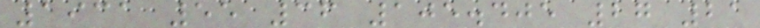1931 55 36 105.405 27 21
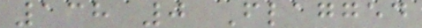138 0 Flagged
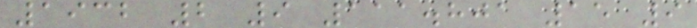1932 2 9 111.801 15 9
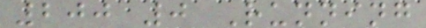200 0 Running
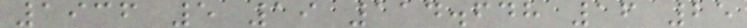1936 5 19 114.648 16 25
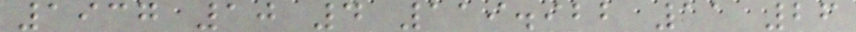1937 10 4 119.922 11 26
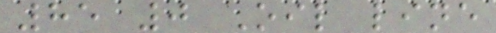85 0 Oil line
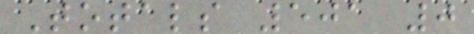Totals 501 0
